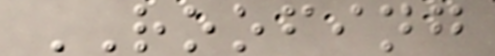ROOFING
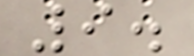9.
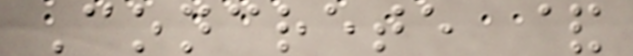Concrete &
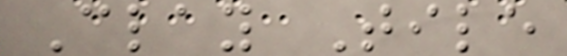Clay Tile
